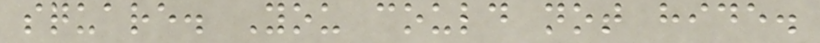square. You could not hide.
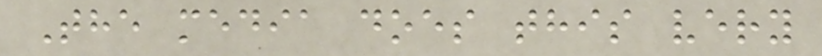The media does this very
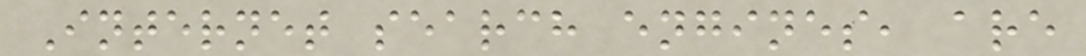Internet search engines, are
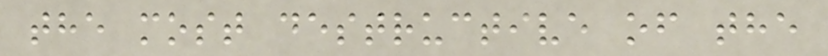the most destructive of the
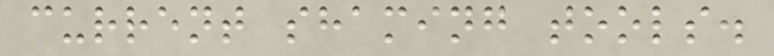current shaming tools.
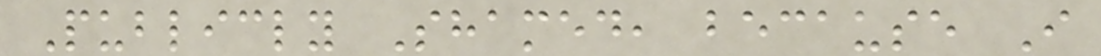Publicly Shamed, because I
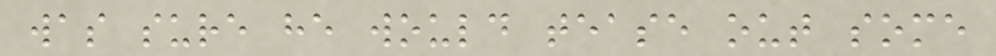was sure he would tease out some
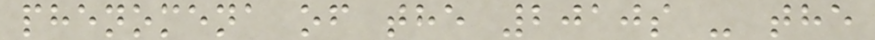phenomena of the 2010s - the
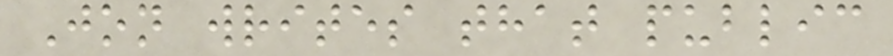Jon writes that public
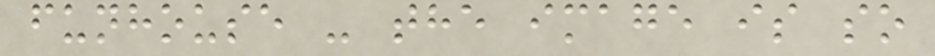funhouse - the image is so
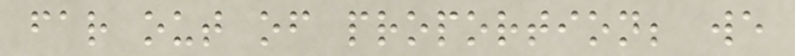far out of proportion; we
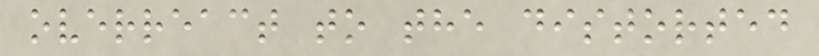overreact to the distorted
